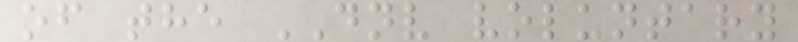of the DNV voluntary
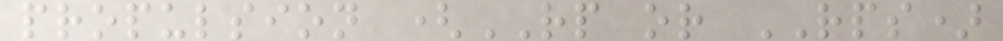propulsion (RP or RPS)
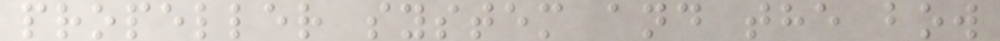propeller system and the bow
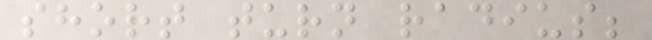short turn radius;
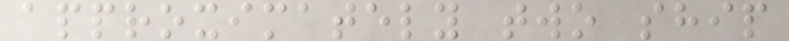approximately two ship
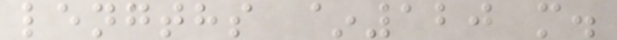lengths ~120 m.
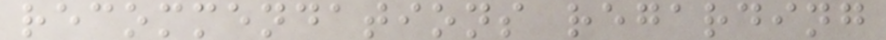recommendations regarding
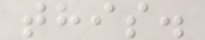this.
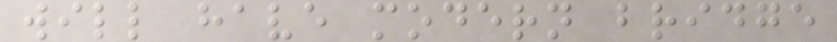will have modern bridge
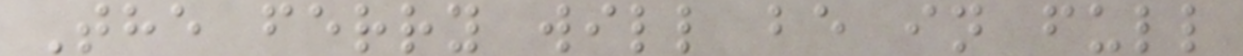The ferry will be in full
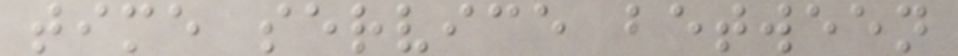time service between
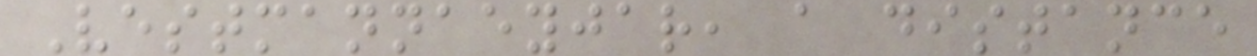Vestmannaeyjar, a distance
